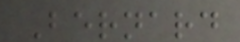Bernard
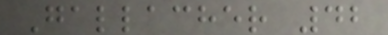Gallacher 42
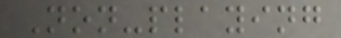Non-playing
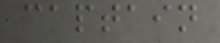captain
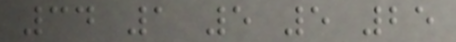34 1 5 5 25
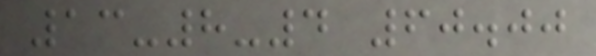13-8-4 60.00
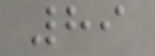89
